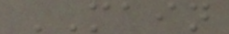MAIN
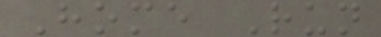Home Run
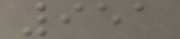951
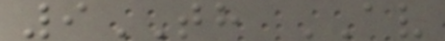9TH AV
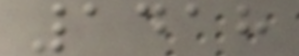1418
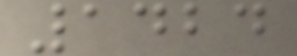1424
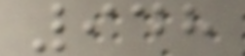948
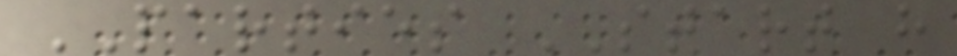PARTIES START h
